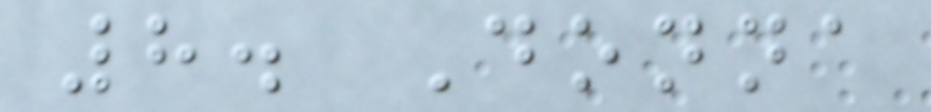8. Donna
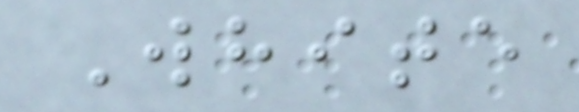White
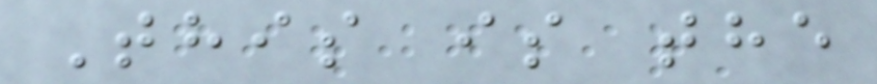This is the
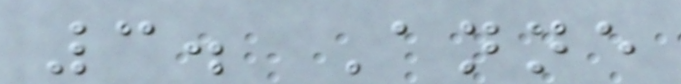3. Anne
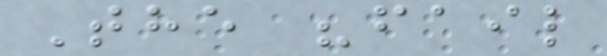The "fail
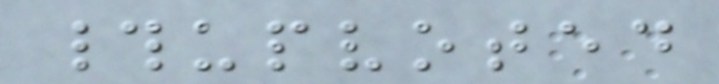#upvoted
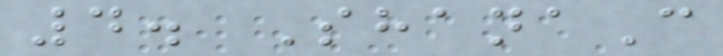4. ShanaC
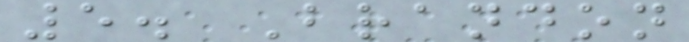5. Brandon
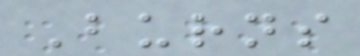Burns
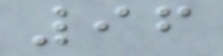96
